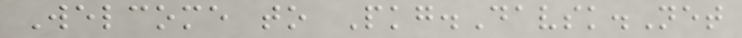Welcome to Pkg.Davsk.Net
